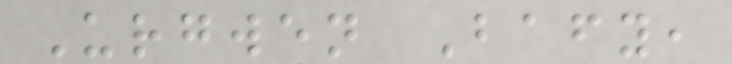Urgwen Bafy,
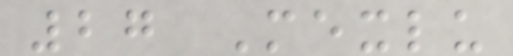27 Mexlu
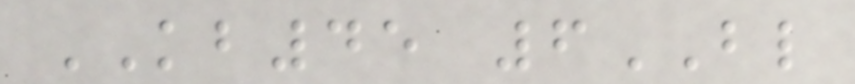KB45 6BL
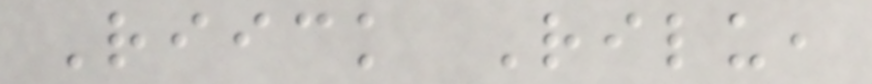Riick Rilu,
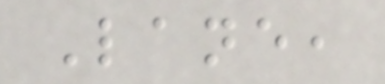Lane,
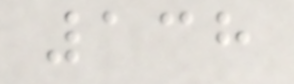138
